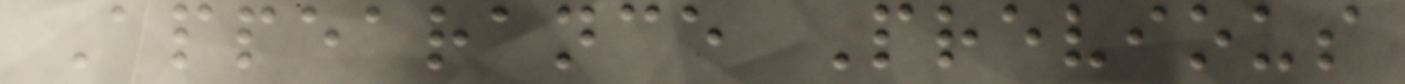Appearance Previous
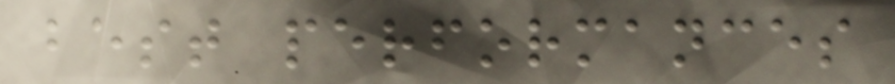best performances
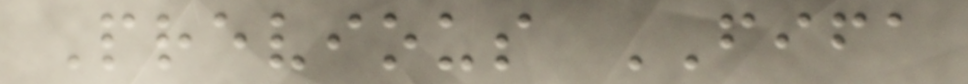Previous FIFA
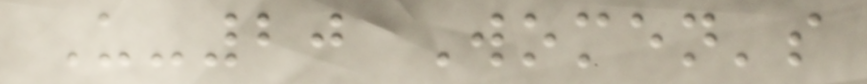U-20 Women's
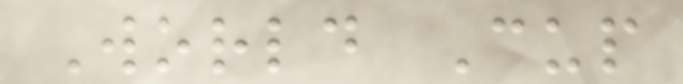World Cup
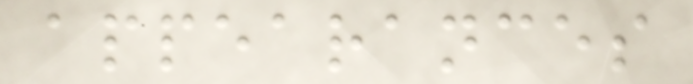appearances
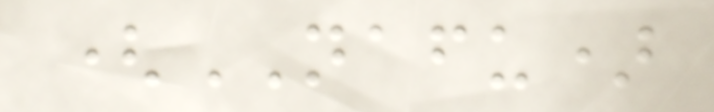(NAFU)
